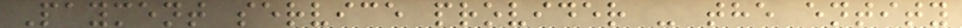Payment service provider - the entity
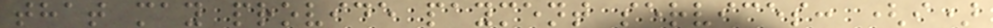that may provide payment services: (i)
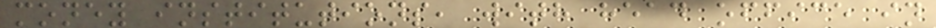money institutions, with head office in
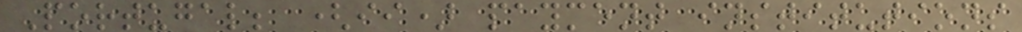Portugal; (ii) payment institutions
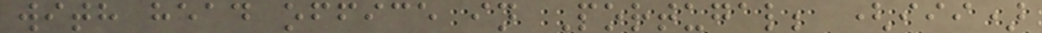with head office in Portugal; (iii)
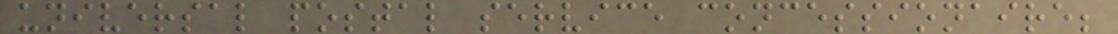universal postal service concessionaire;
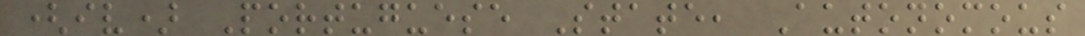(iv) Portuguese State, Autonomous
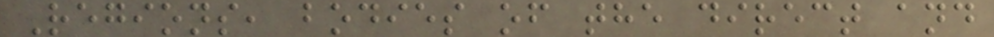Regions, bodies of the direct and
